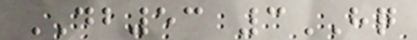DB53 3HQ
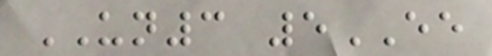UN3 5EE
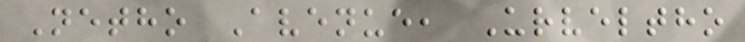Netho Avenue, Urveltho
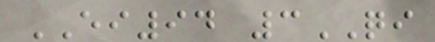EI94 3QI
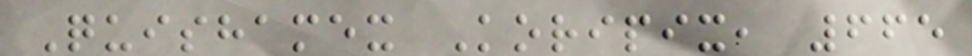Quishamex Koripix, 665
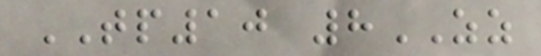TP10 8ZZ
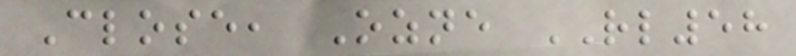Close, Ozne RL58
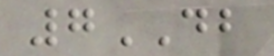7DB
